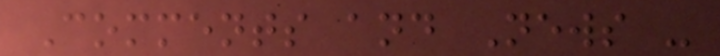Comments and News -
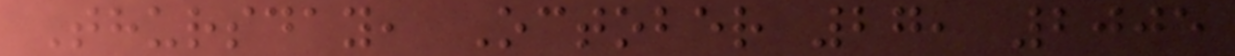Thursday, October 27, 2005
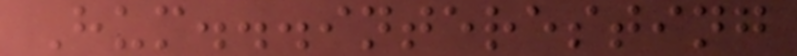Hum...interesting
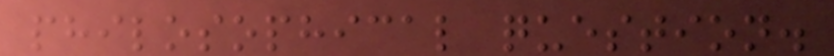philosophical question.
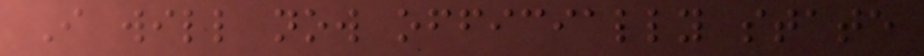I will now officially state
